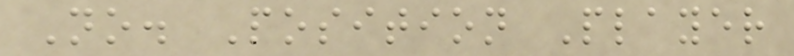No. Position Player
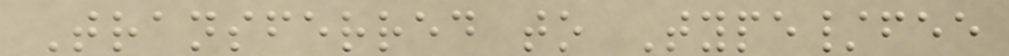Transferred to Type/fee
